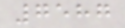7587
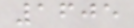1605
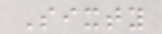Sixty
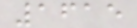1615
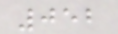052
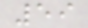59
